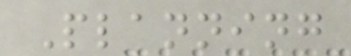Planning
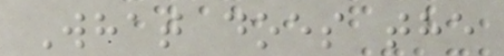What does the
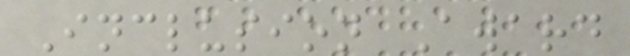Inclusion Award
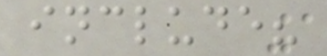include?
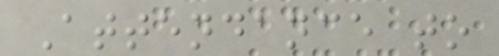Attendance to
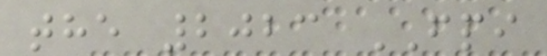the 2023 FPI
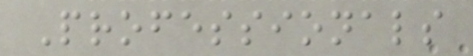Professionals
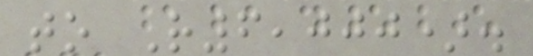to R6,000).
